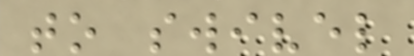to swivel
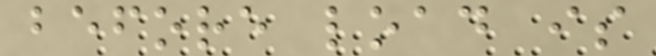before load is
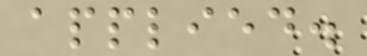applied.
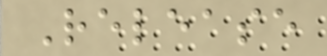Release
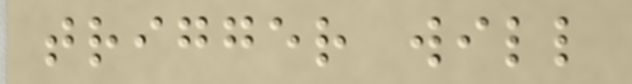trigger will
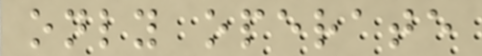only operate
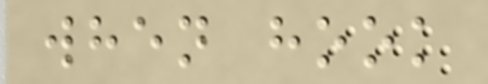when hook
